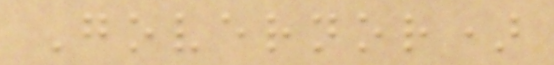Governor)
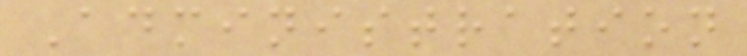Administration
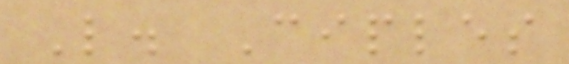L. Ciples
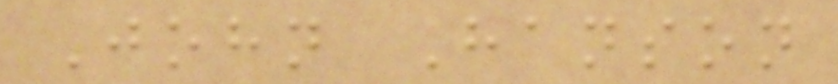John Hanson
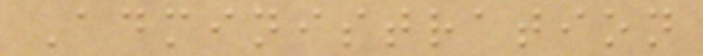Administration
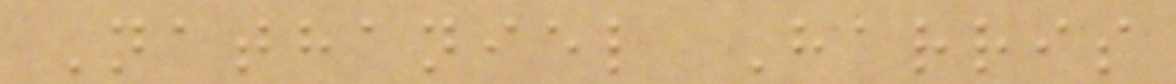Nathaniel Harris
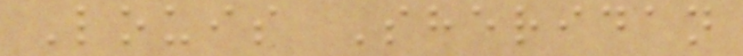Louis Sheridan
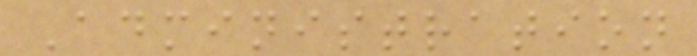Administration
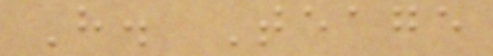H. Teage
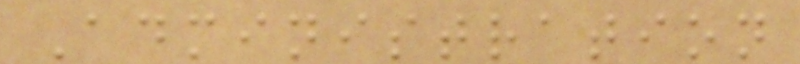Administration
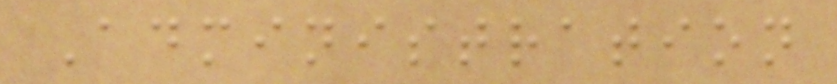Administration
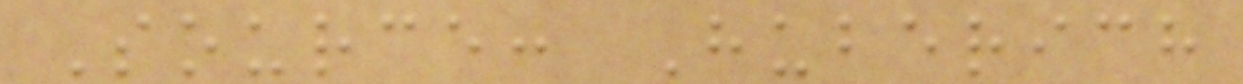Source: Huberich
